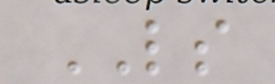LS
